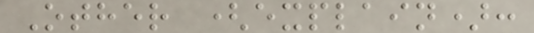Other (explain):
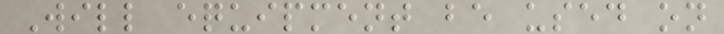Will equipment be used on
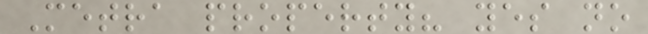Metra property? yes no
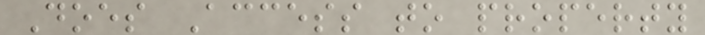Does Access to property
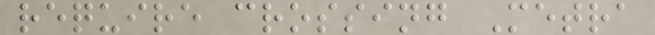require crossing Metra
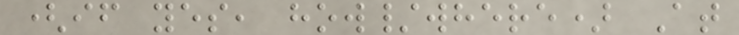(if yes, how/where) At
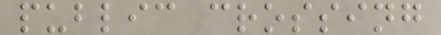public crossing
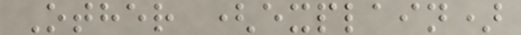Other (explain)
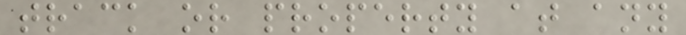track or property at any
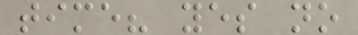time? yes no
